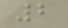2
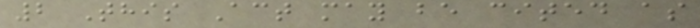2 This Act may be cited as
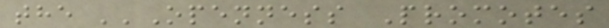the ''Openness Promotes
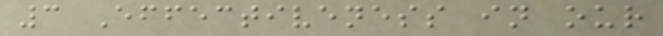3 Effectiveness in our
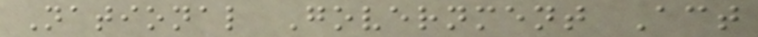National Government Act
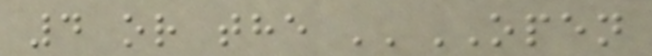4 or the ''OPEN
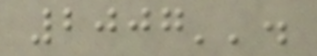2007''.
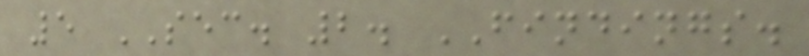5 SEC. 2. FINDINGS.
